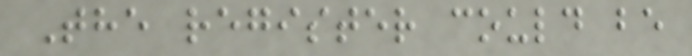The register could be
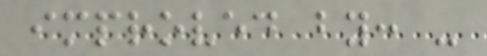improved by: -
